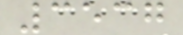3537
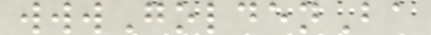wwwGoldenBa
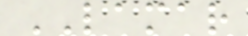LAMAR
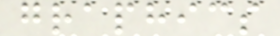graphics
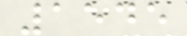1545
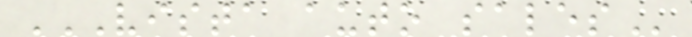VISTA AUTO SALES
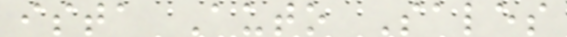ista Auto Sales
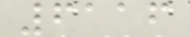6116
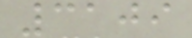3109
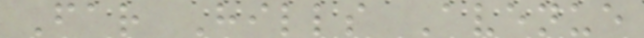Far Hills Avenue
